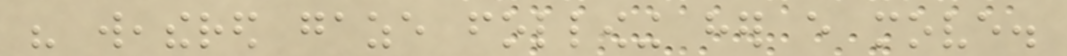his weathered gaze following her every move.
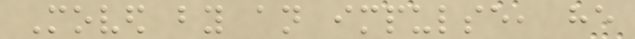Moved by an impulse, he
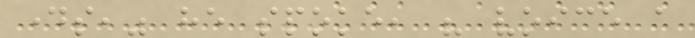days," he spoke, his voice a
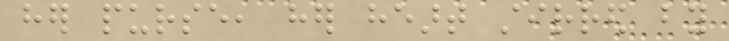her purse, her heart stirred by
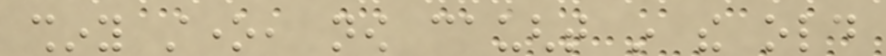shiny stone, now caught in the old
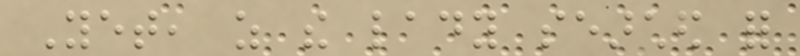Yet, as the lady searched for
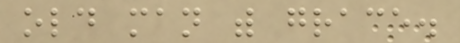old man with grace.
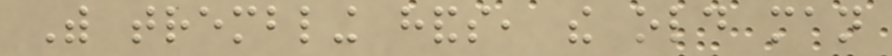With trembling hands, the old man
